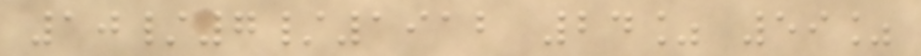10/7/1912 24% 59%
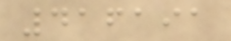416191
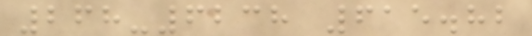268-6238 615.82
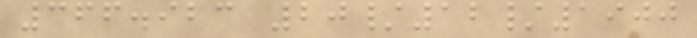366.923 20/12/1900
